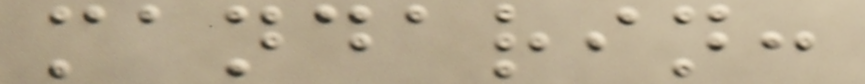mandarin:
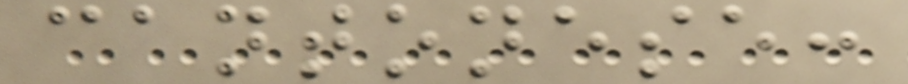cantonese:
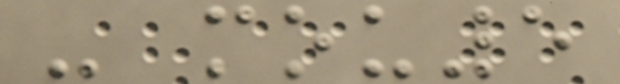- mou5
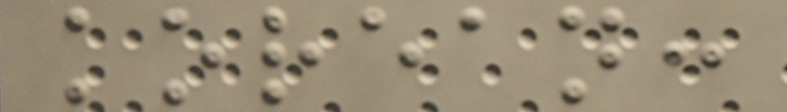korean:
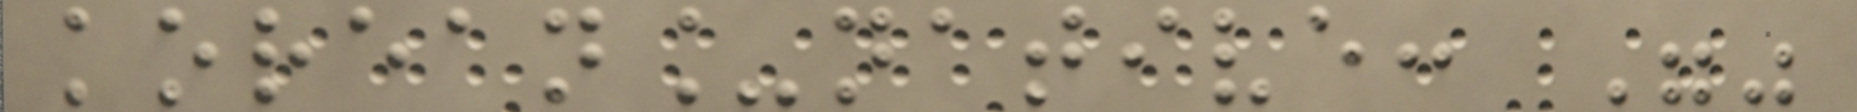korean_native: ""
